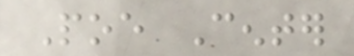Poe Center
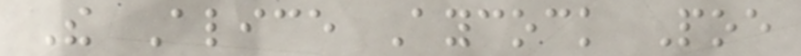The Alice Aycock Poe
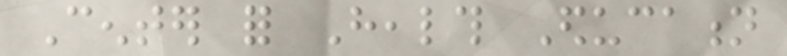Center for Health Education
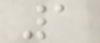1
